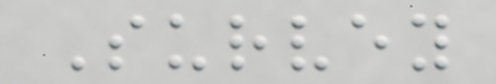Survey
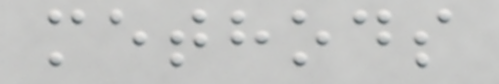methods
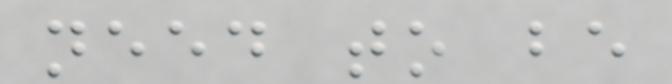need to be
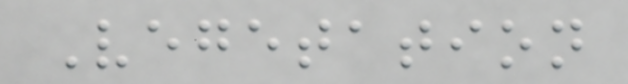Vegetation
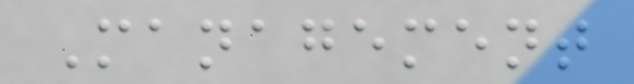Management
